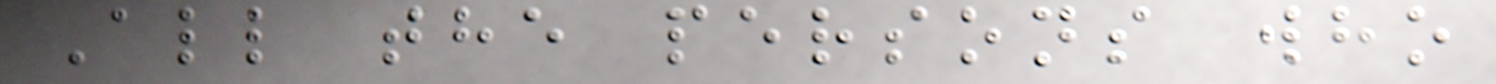All the persons who
